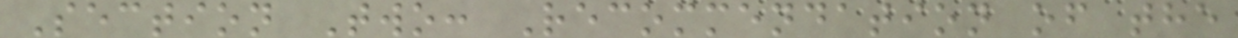Section Two: Recommendation of the
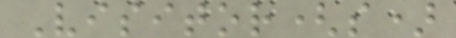Visitor(s)
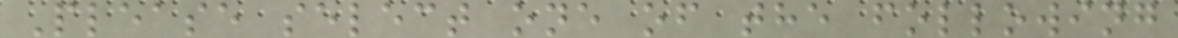Please select one of the following
